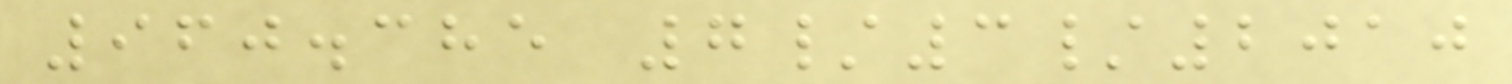960.385 7/3/2010
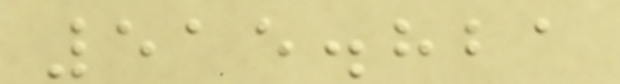515.821
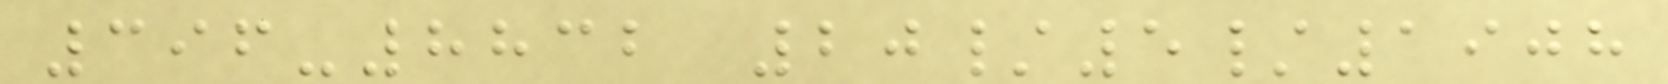396-8832 20/5/1908
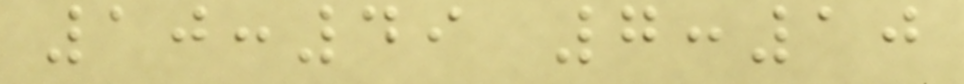10:49 7:10
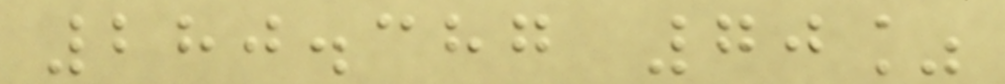280.387 70%
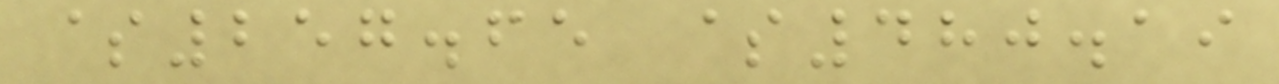$257.65 $480.19
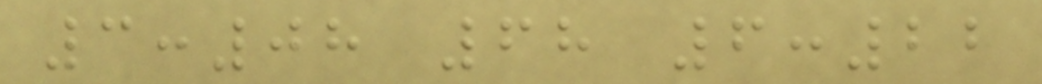3:08 68 6:22
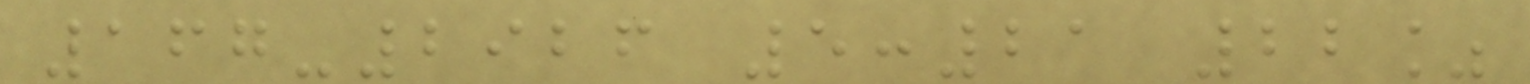167-2926 5:21 22%
